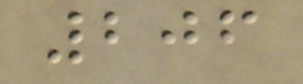206
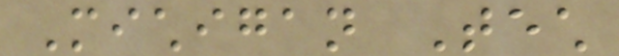Michigan Tech
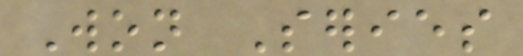Won Series
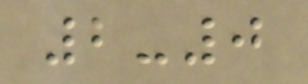2-0
